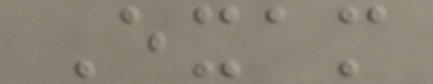Exam
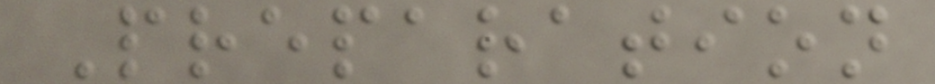Preparation
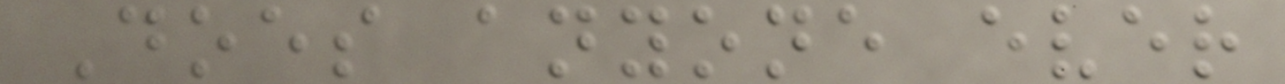Does anyone ever
